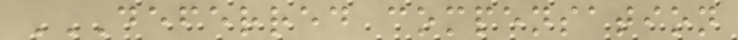DEFERRED COMPENSATION
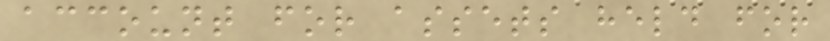account for assets held for
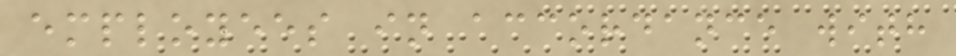employees in accordance with
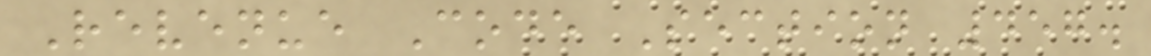Revenue Code Section 457.
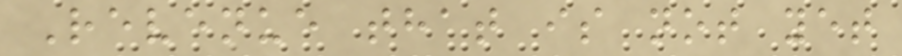Revenue that is not yet
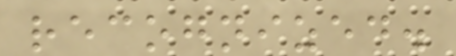recognized.
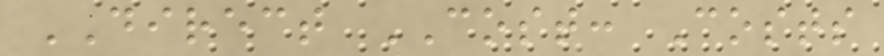DIRECT COST: Costs
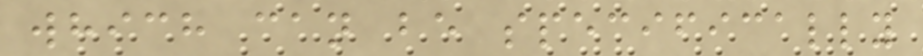which can be specifically
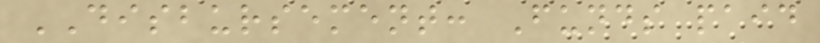DISBURSEMENT: Funds paid
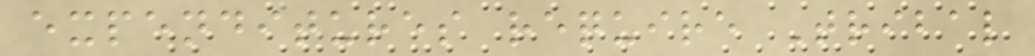expenditures require Tribal
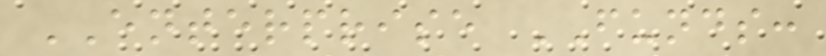ENTERPRISE FUNDS:
